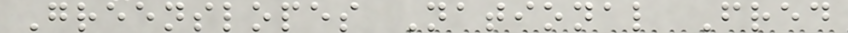Greenslopes National Fred
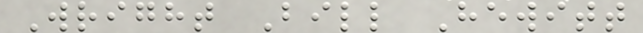Wright Bill Hewitt
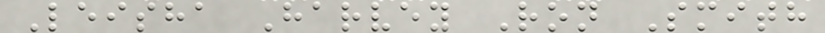Leisha Harvey Ron Smith
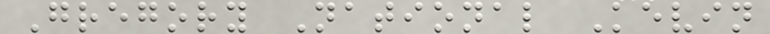Gregory National Kevin
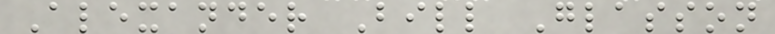Alexander Bill Glasson
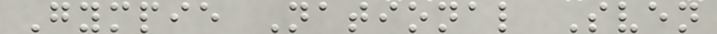Gympie National Sven
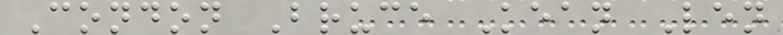Condon Bruce Kean Len
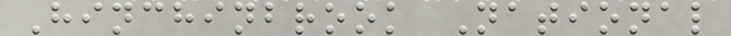Hinchinbrook National
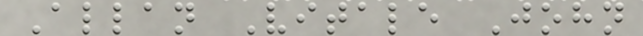Allan Vitale John
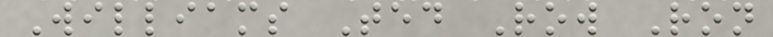Williams Ted Row Ron
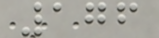176
